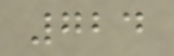724
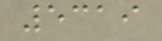5319
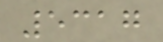5317
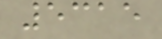5315
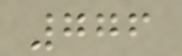776
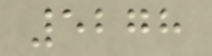5278
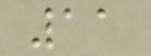11
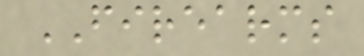FIREARMS
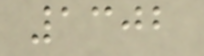1302
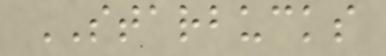STARBUCKS
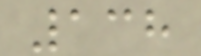138
